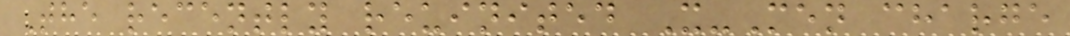The recently reuinited X-Men charge
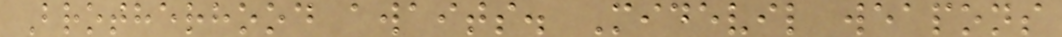Brotherhood awaits. Midevil weapons
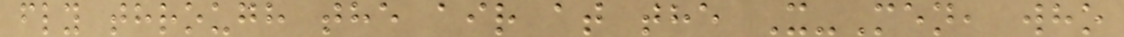fly through the air at the X-Men, who
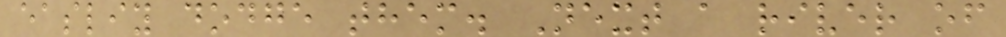easliy dodge them. Next a river of
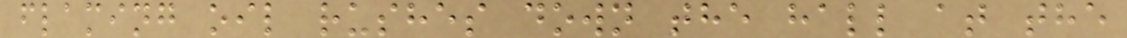flaming oil rushes down the hall at the
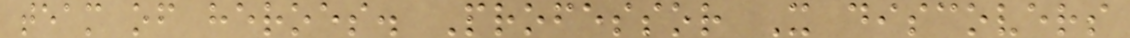team of heroes. Professor X discovers
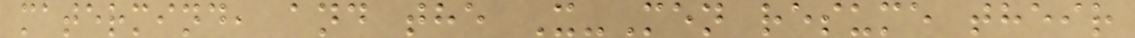matermind, and the X-Men resume their
